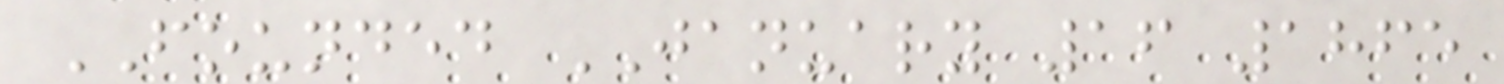FOUNDED JANUARY 16 1865
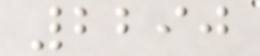2290
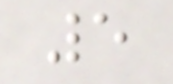5
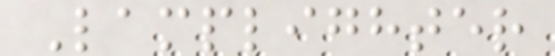Lamplighter
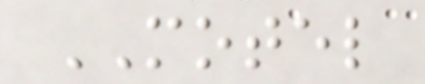MOTEL
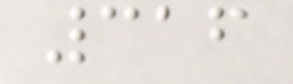316
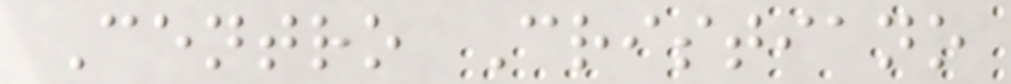Centro Cristiano
